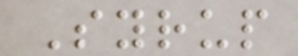Syrup
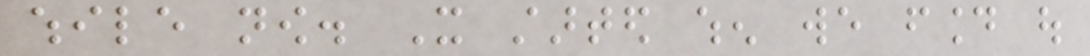while now. It started when we found out
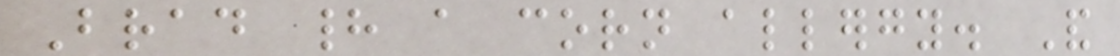Brad had a corn allergy. And
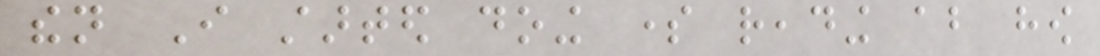then I started doing some reading about how
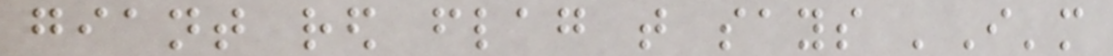giant red flag that says 'I'm
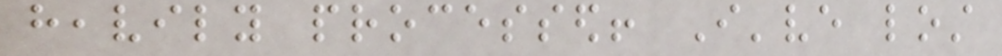heavily processed! I've lost
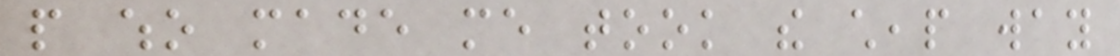people who made me took the cheap way
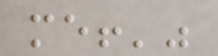me!'"
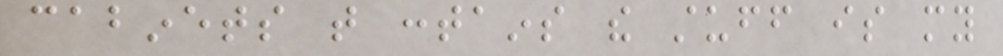cabinets that contains the stuff is my
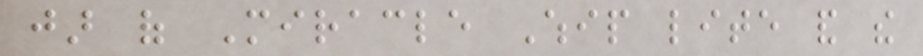jar of Miracle Whip lite and the
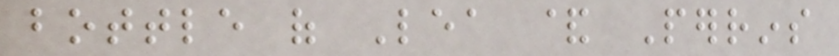bottle of Lea & Perrins
